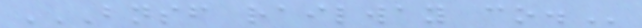BNSF RAILWAY CO.
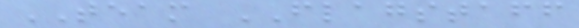TEAM FLAGSTAFF
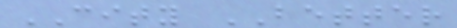CITY BETTER
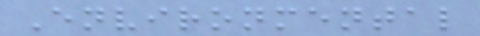Environmental
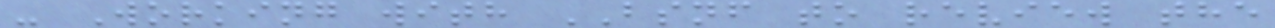- Working with BSNF to review the
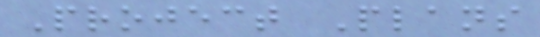Project Plans
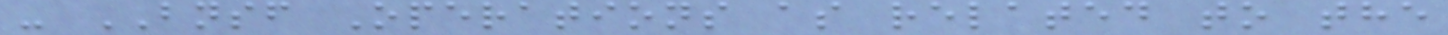- BNSF Operations as related to the
